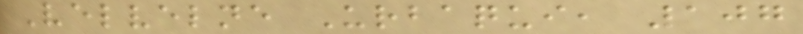Velvelne Urbaqui, 107
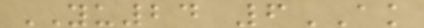YU24 6AK
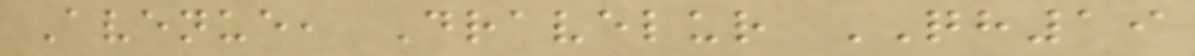Avenue, Dravelur QH19
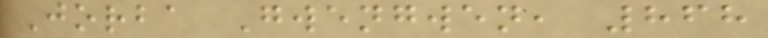Jorba Gwengwen, 868
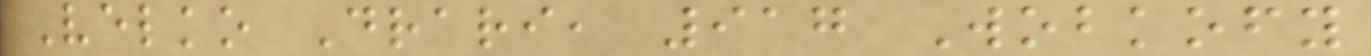Velko Drari, 917 Wobkofy
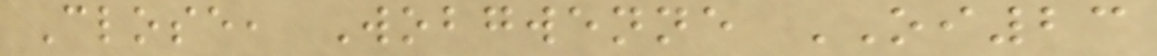Close, Wobgwenne OI23
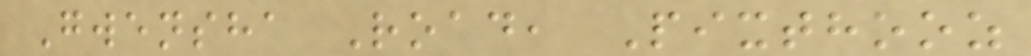Gwensha Road, Pixthooz
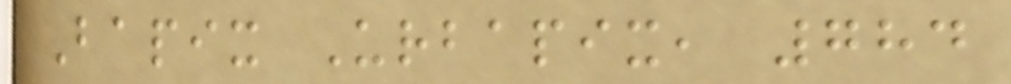Bapix Urbapix, 784
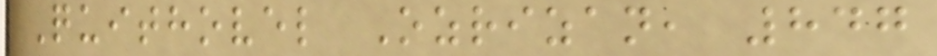Quithovel Ozrizan, 847
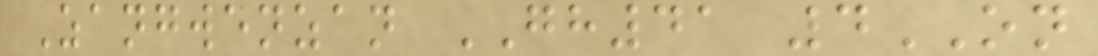Zangwenzan GH41 4ON
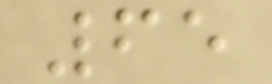65
